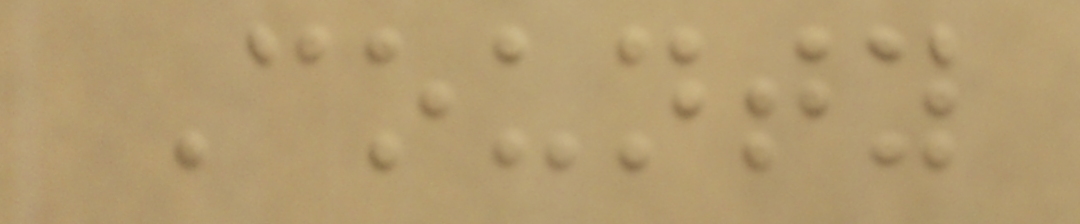County
